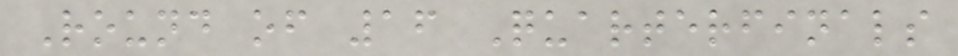Round of 16 Quarterfinals
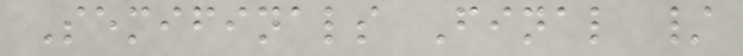Semifinals Final /
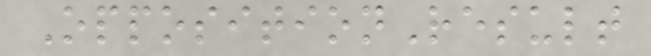OppositionResult
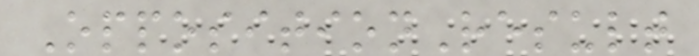OppositionResult
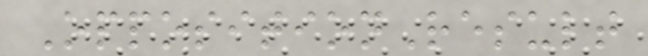OppositionResult
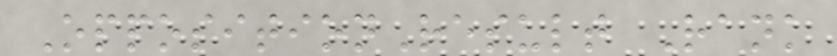OppositionResult Rank
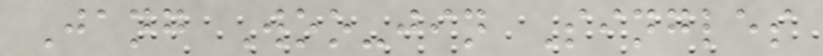Jang Woo-jin Singles
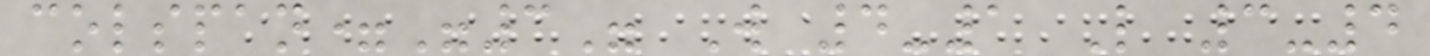colspan="3" W 4-1 L 3-4
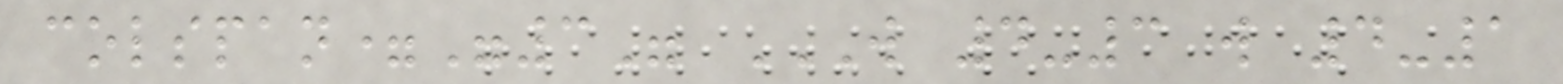colspan="3" W 4-3 W 4-1
